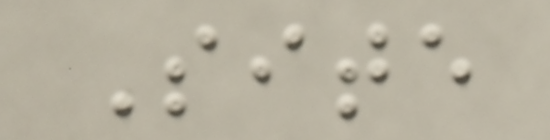Site
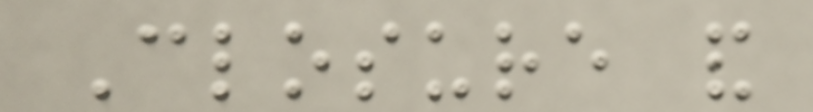Closure and
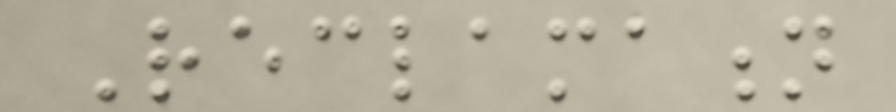Reclamation
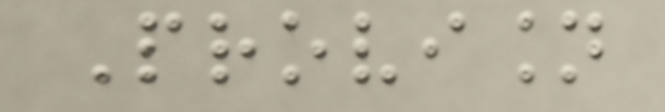Provision
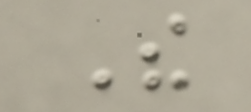The
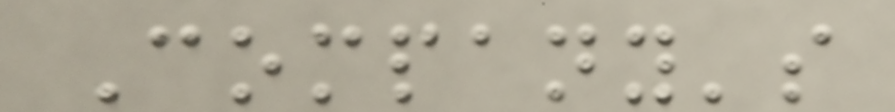Company's
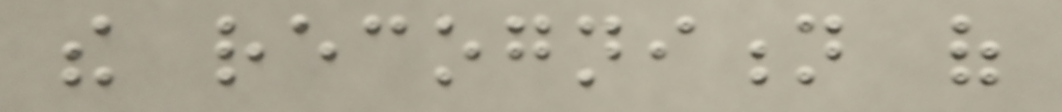the recognition of
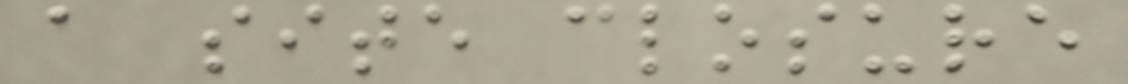a site closure
